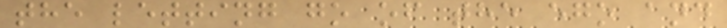the letting go of the ego and
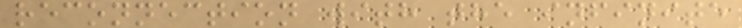reconnection with the infinite
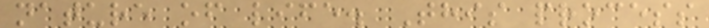nature of life. This process
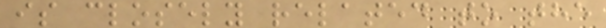is closely related to the
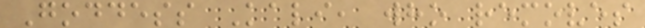Goddess Kali, who removes
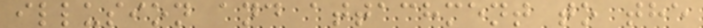illusion and attachment to the
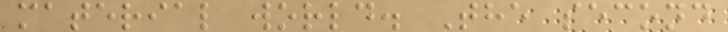material world. The second
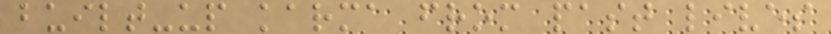built-up karma from past lives
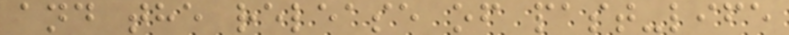and the release of past-life
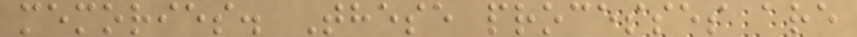memories. These processes are
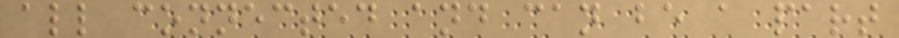all connected and can be a part
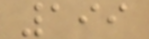199
